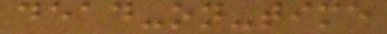dead-on-time
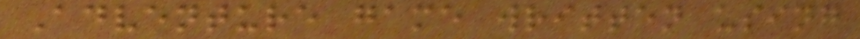Adventure game written using
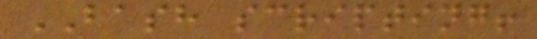BASH scripting!
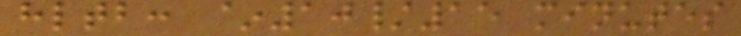hltb: ~10/15 minutes
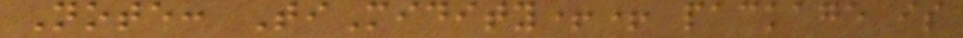Note: TiMidity++ package is
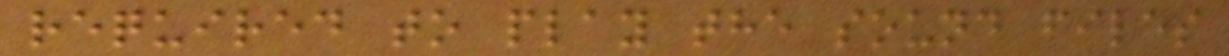required to play the sound files
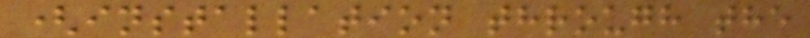(installation through the
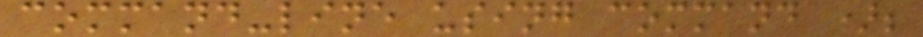command-line using command );
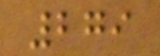279
